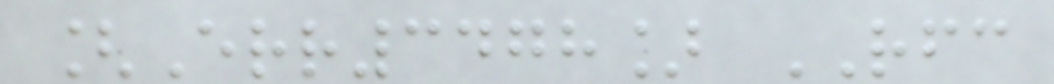[Err3478] RFC
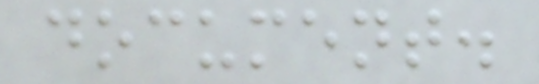document.
